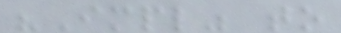"Impl" to
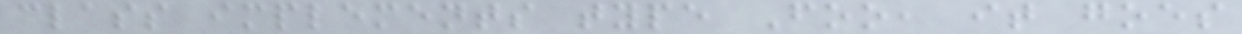class implements type Foo, it goes
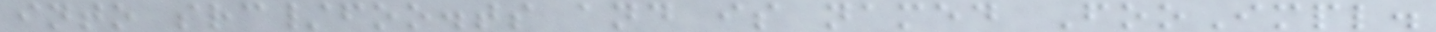into src/foo.ts and is named FooImpl.
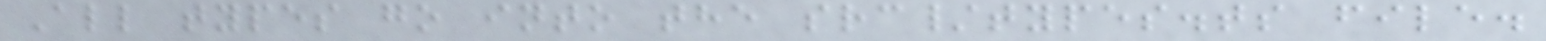All types go into the src/types.ts file.
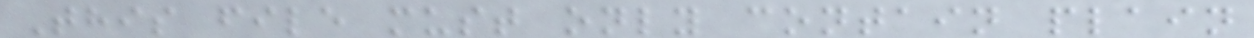This file must only contain plain
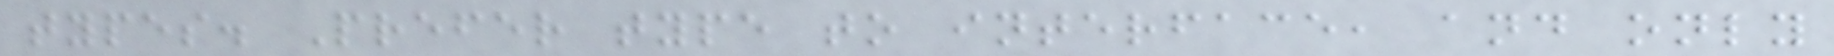types. Prefer type to interface, and only
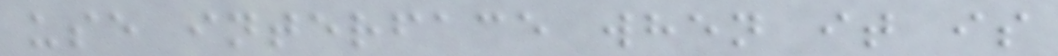use interface when it is
